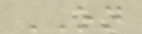ON
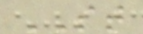ST
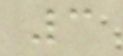3
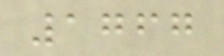1767
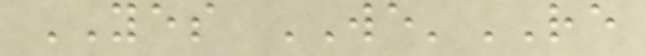YES WE'RE
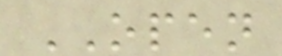OPEN
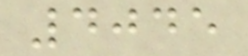4045
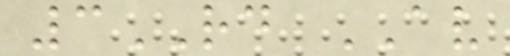3RD AV
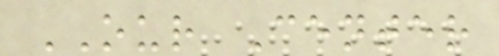OUR Center
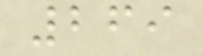269
